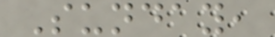Sunday,
